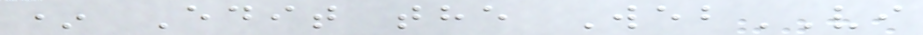* Edit the WebVI
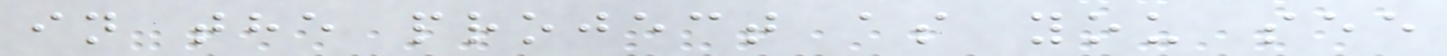in the project as you see
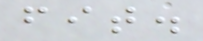fit.
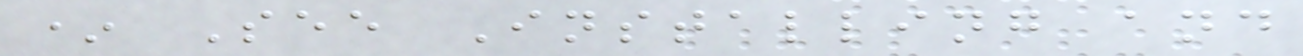* See Installing and
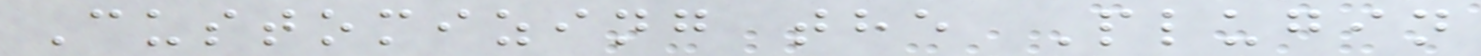Customizing the Plugin
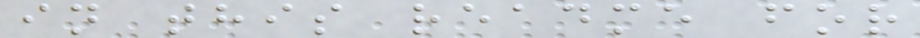in this readme for
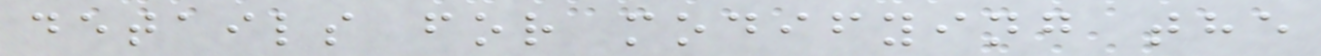details for modifying the
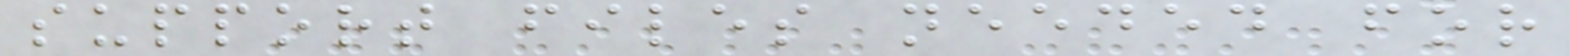support files needed for
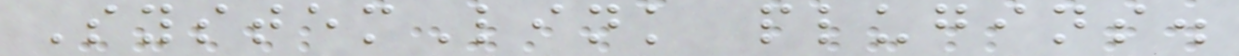SystemLink plugins.
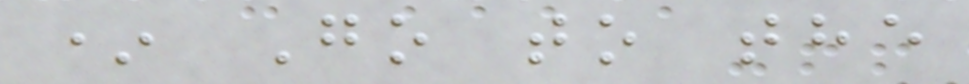* Go to the
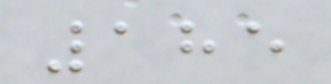185
